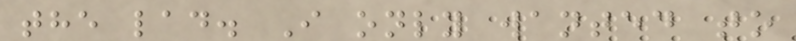the lad. I only wanted to
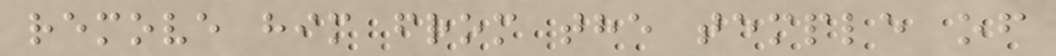remove him from the temple of
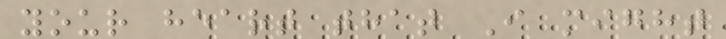your heart that I might
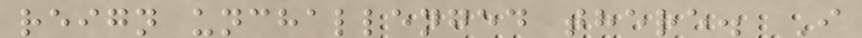reign unchallenged there. I
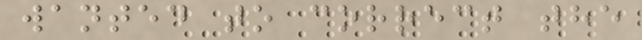wanted to correct the
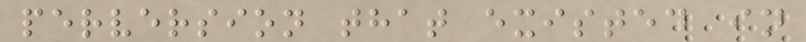perversion that existed in
